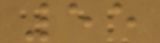55
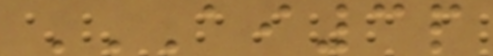AI3P
